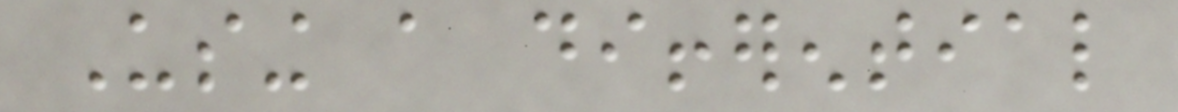Using a differential
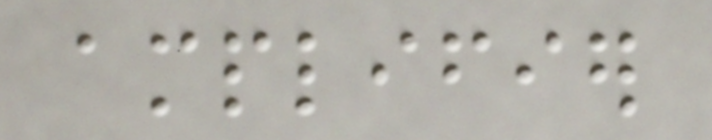amplifier
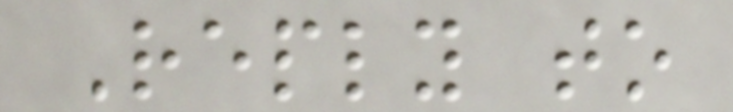Reply to
